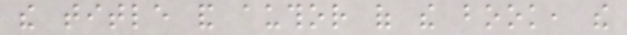the title and author of the book, the
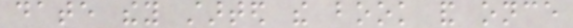date they started the book and once
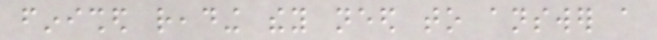finished reading they need to answer a
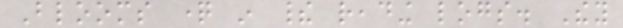Blooms question in their reading logs. They
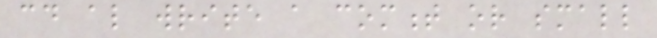could also write a comment or small
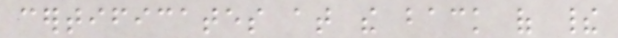certificates at the back of their
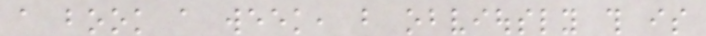a book a week, but obviously this is
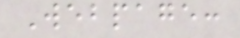Webpage:
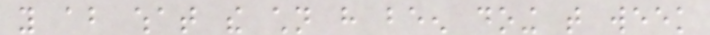you about what the children have been doing that week
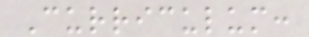Curriculum:
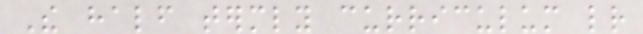The half termly curriculum letter
